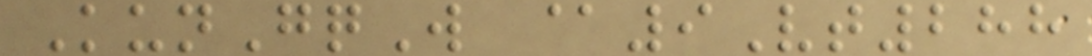KunGqW @9Vt288
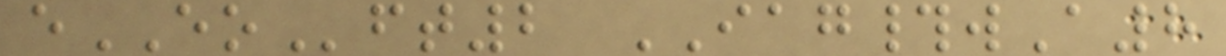eEOft2 IAG#wA8
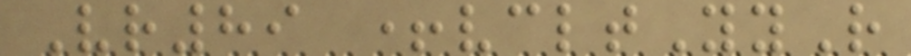Vr89 +vcltYyR
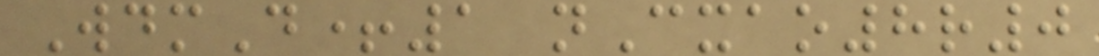WdmD+1 nCxao8r0
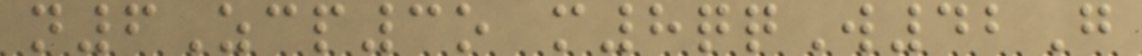n6Zcp3o m8qqW42G
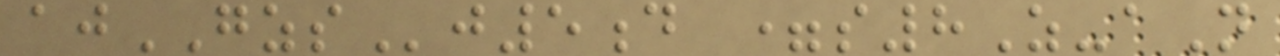ajGZSj5d =s8Z-aN
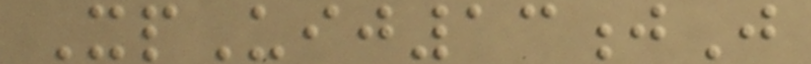XpUij13jJ
